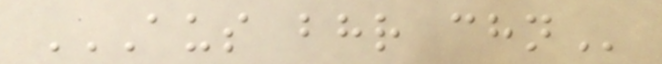AUS BHR CHN
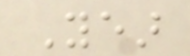Year
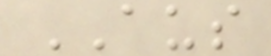AUS
